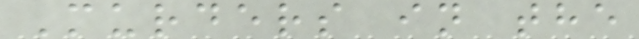Murders in the
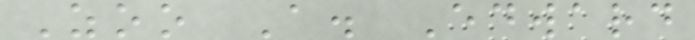Zoo A. Edward
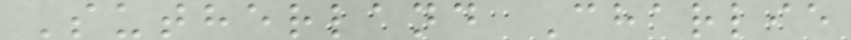Sutherland Charlie
